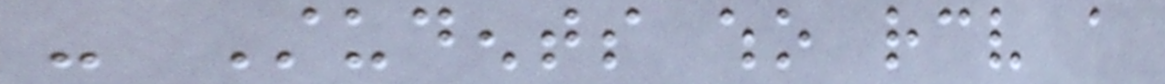- Students who receive a
